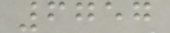6757
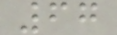67
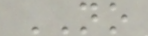NO
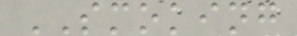SMOKING
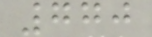770
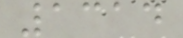1314
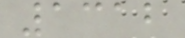1312
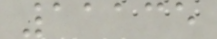11135
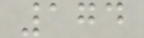174
